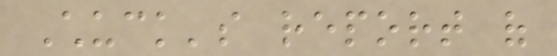Chuck's report of
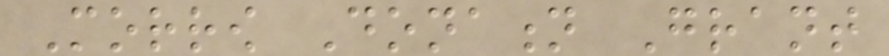Morrow Donation Grant
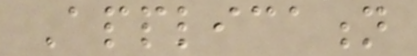Application
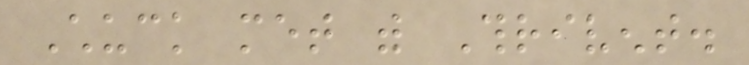Chuck met with Thrivent.
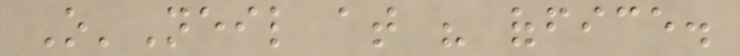O'Neil at his office.
